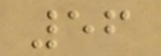56
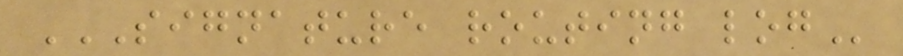SIGNATURE ROUTING LOG
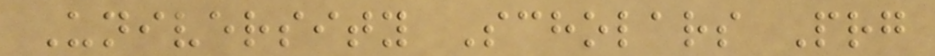University Scholars Prg
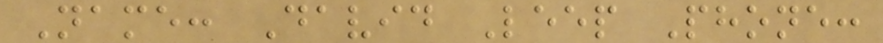Name: David Leep Phone:
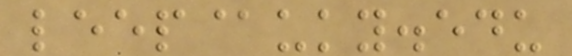leep@uky.edu
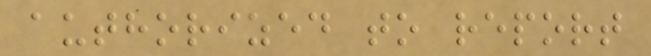authorized to report
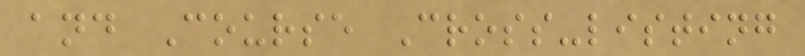and Course Cross-listing
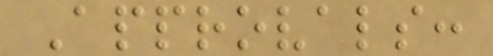Approvals:
